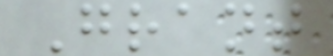Grant
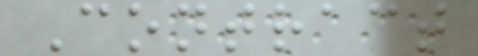Contract
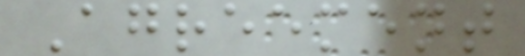Agreement
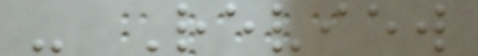- Review
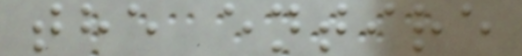the entire
